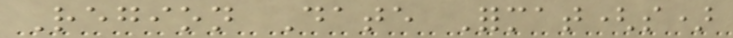Region Date Format(s)
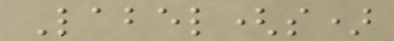Label(s)
